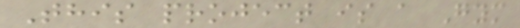This project is a Gym
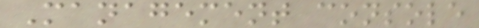Management console
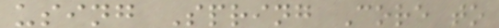using Spring Core to
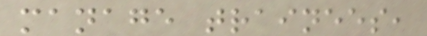manage trainees,
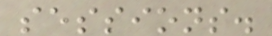sessions.
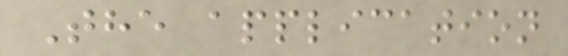The application
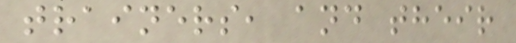trainers, and their
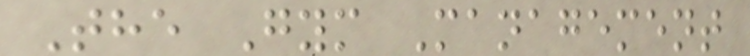The Gym Management
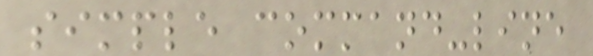simple command-line
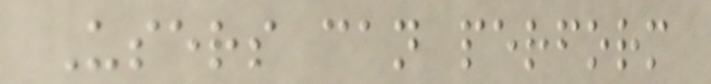Users can perform
